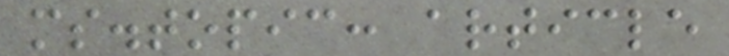ms.topic: article
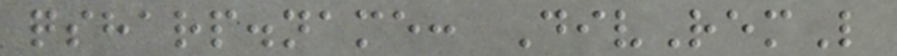qsharp.name: DivRemL
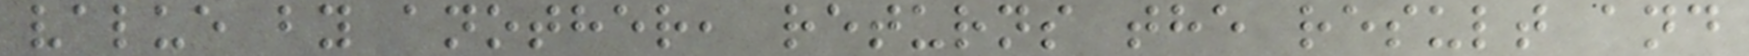value by another, returns the result and
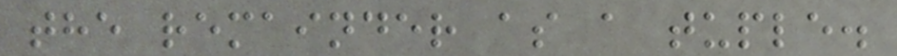the remainder as a tuple.
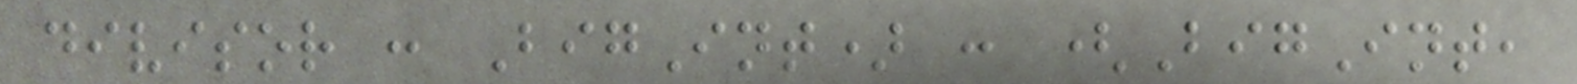divisor : BigInt) : (BigInt,
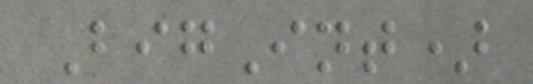BigInt)
